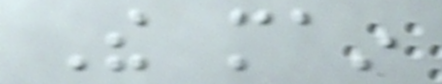The main
